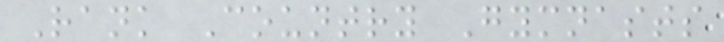Rank Country Gymnasts
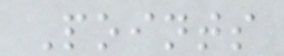Points
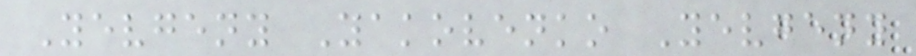Yevgeny Yakovenko Yevgeny
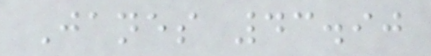Janes 43.90
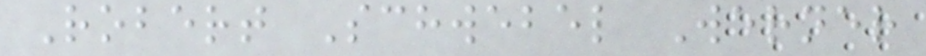Robert Schwebel Werner
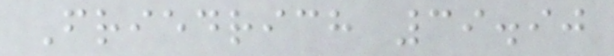Friedrich 39.90
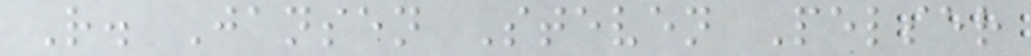R. Jansen Steven Pelser
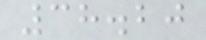38.20
